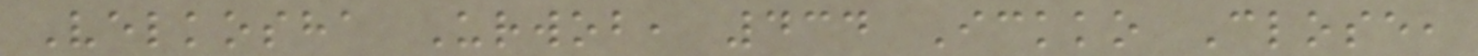Velkosha Urwob, 434 Ickko Close,
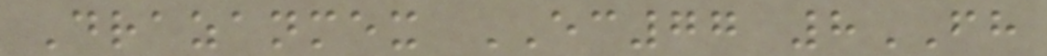Drazanmex EC77 8FH
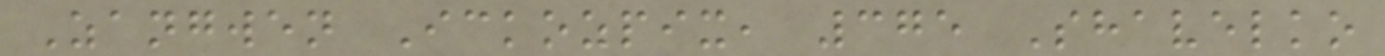Zangwen Ickozpix, 375 Shavelko
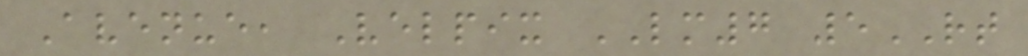Avenue, Velpix LM7 5RT
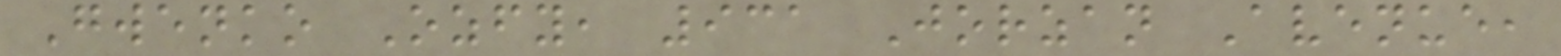Gwenko Ozfy, 931 Jorzan Avenue,
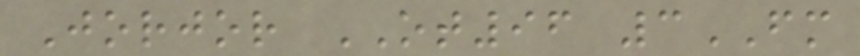Jorjor OT96 3FM
